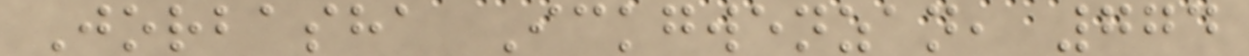Jorbasha Ickgwenzan, 774
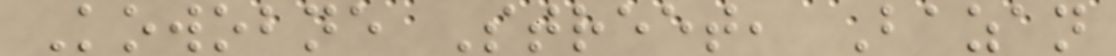Kowobne Street, Bazan
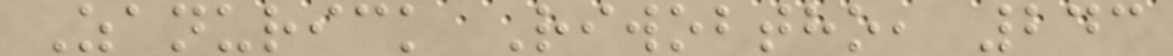Zanurick Riwobtho, 243
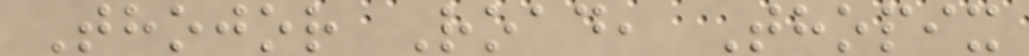Thojor Road, Thopix
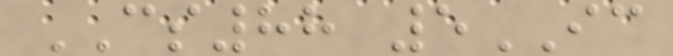CS88 5IC
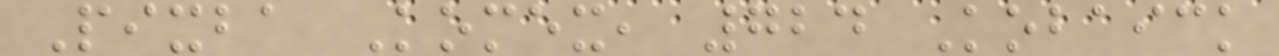Pixba Komex, 724 Kobaick
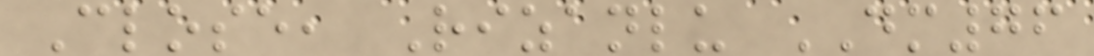Close, Rizanlu DM76
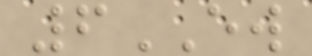6EW
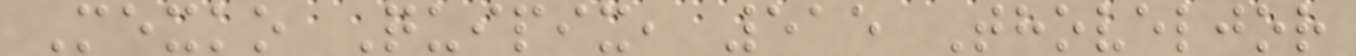Mexko Quipix, 515 Thoveljor
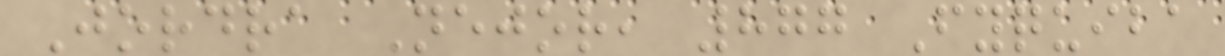Jordra Nejor, 877 Fyquiba
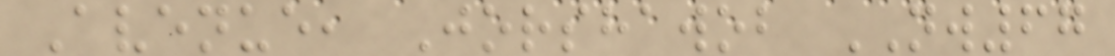Avenue, Jorshawob NW67
